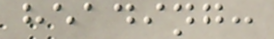heading:
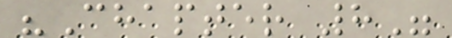"Chapter 8"
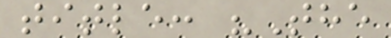title: "The
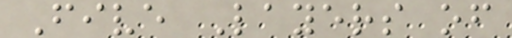Five Layers of
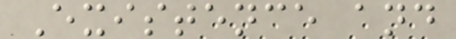Existence and
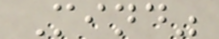Mind"
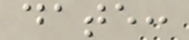date:
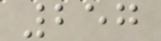257
